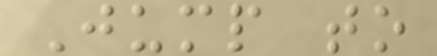Jump to
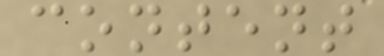content
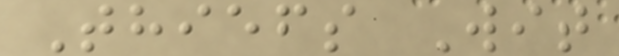Thiefs Wit
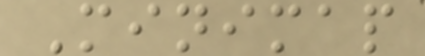Minimap
